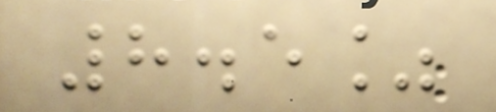8.5%
